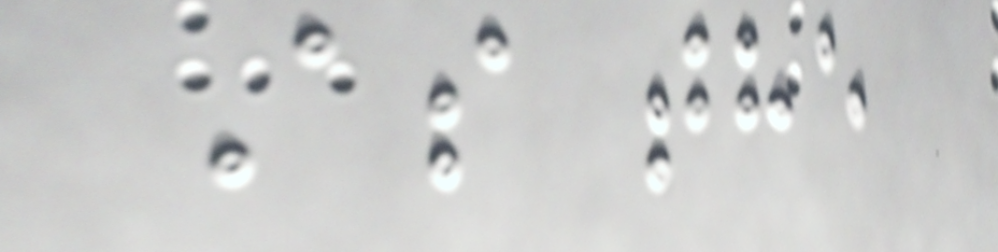As the
